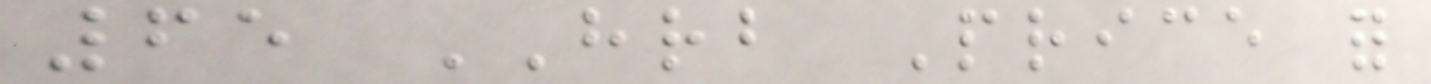65 HRB Price for
